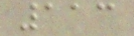113
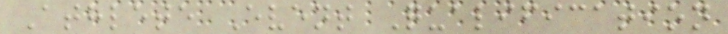Athlete Event Qualification
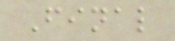Final
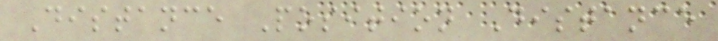Distance Position Distance
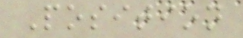Position
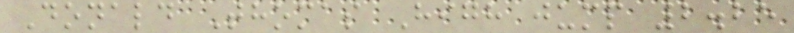Donald Thomas High jump 2.25
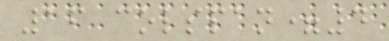16 colspan=4
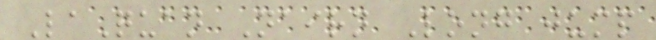LaQuan Nairn Long jump
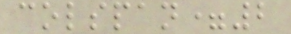colspan=2
